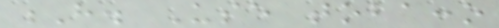H. Use tobacco
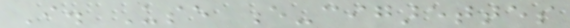I. Use e-cigarettes
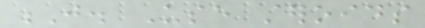J. Use steroids
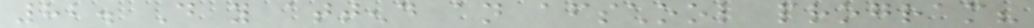82. Do you attend an afterschool program?
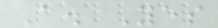A. Yes
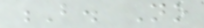B. No
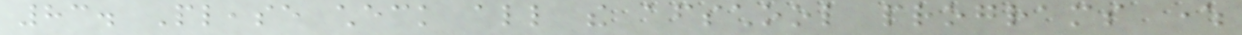83. Please check all the afterschool programs where
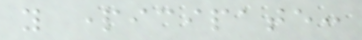you participate:
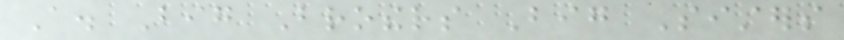A. Big Brothers Big Sisters
